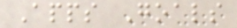Apps Goals
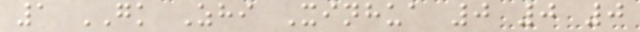1 GK Zhi Xinhua 0 0 0
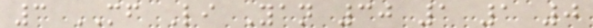3 MF Li Yan 30 1 1 0
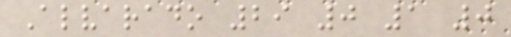Alvarado 29 0 1 0
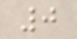0
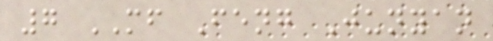7 MF Feng Junyan
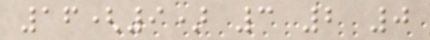16(9) 3 2 0
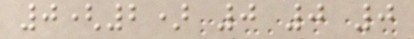0(2) 0 0 0
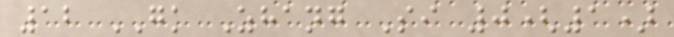12 GK Zhang Si 0(1)
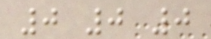0 0 0
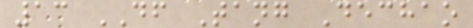13 DF Tang Dechao
